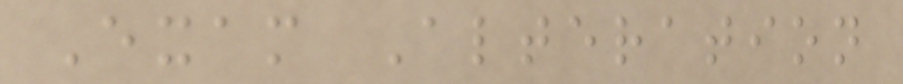Exam Alteration
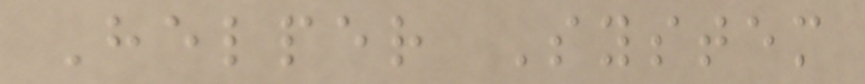Helper System
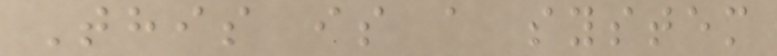This is a system
